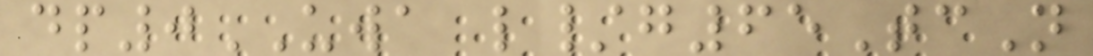dp0UWA l/g65TcN
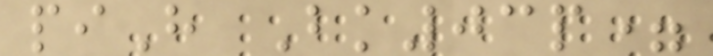piH Bk03p=
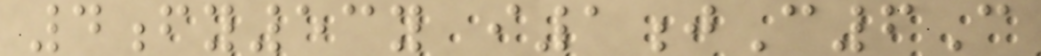4fy53y i1jC6C
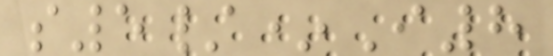s5/*I8
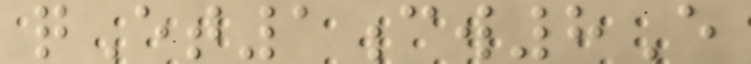qEt1cw8E
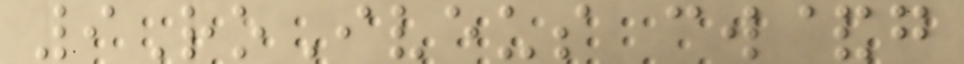9RoIveus cw&g
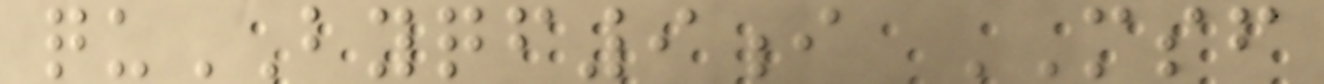quBYQF9i MSF
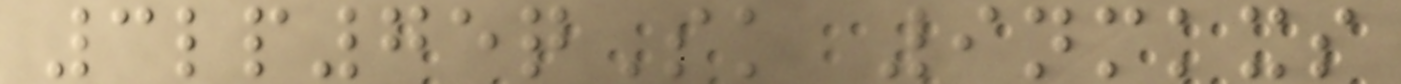3lp75qSk 9nmkxs
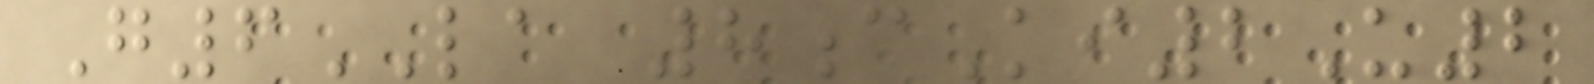G6LA 8cKi2U2
